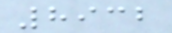8932
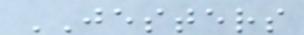JESTERS
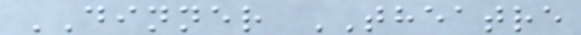DINNER THEATRE
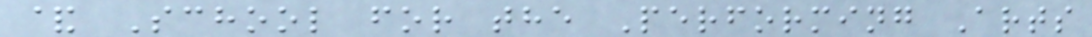& School for the Performing Arts
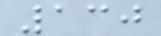130
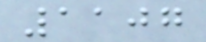1107
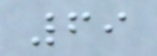69
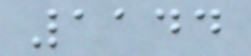1144
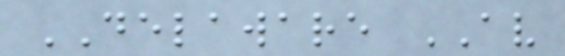DELAWARE AV
